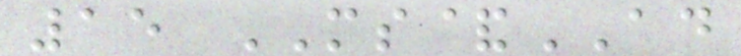15 MS&AD
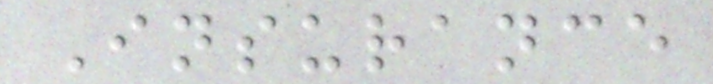Insurance
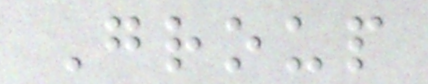Group
